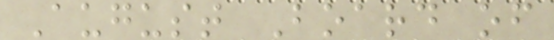August Board of
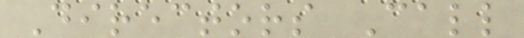Directors Call
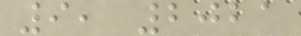9, 2021
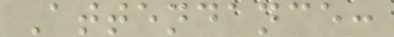Attendance:
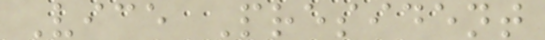Vice President
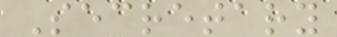Secretary
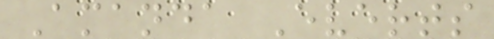Amanda Everts
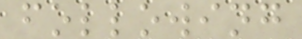following
